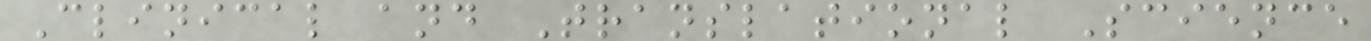Clinical and Translational Science
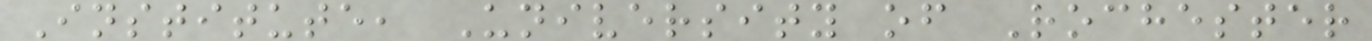Institute, University of Rochester
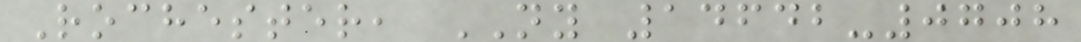Rochester, NY 14642-0708
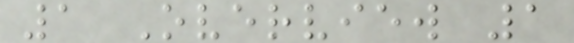1 Overview 1
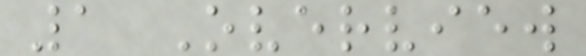1 Overview
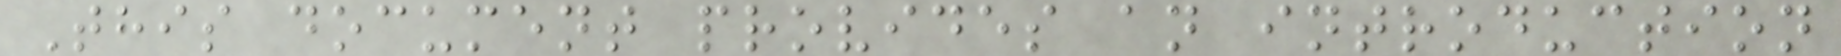This document provides an introduction
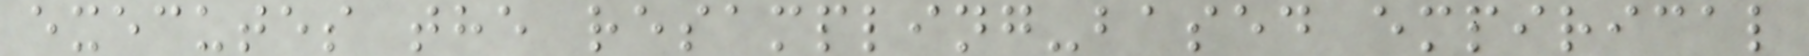executes the resampling-based empirical
